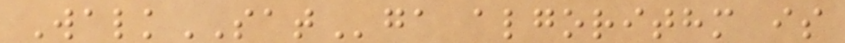WalkSATga algorithm is
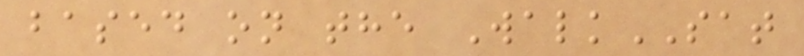based on the WalkSAT
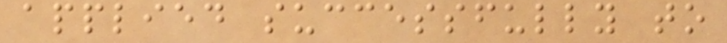applied successfully to
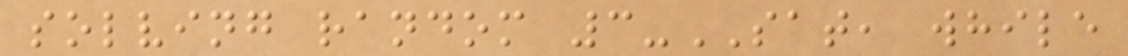solving random 3-SAT, while
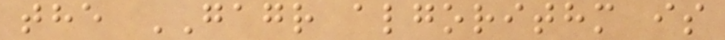the GAGR algorithm is
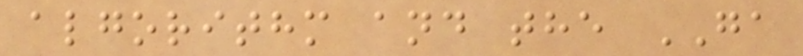algorithm and the GA
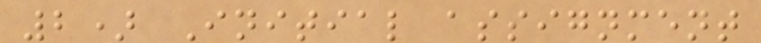2) Initial assignment
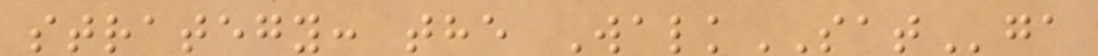strategy: the WalkSATga
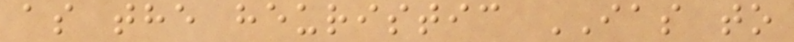as the heuristic IAS to
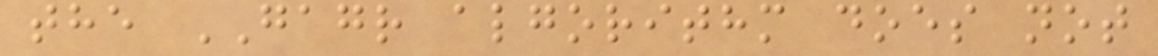the GAGR algorithm does not
